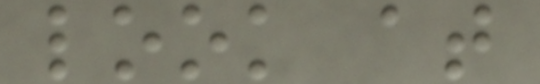look at
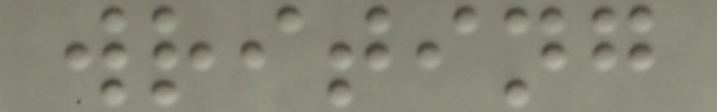writing
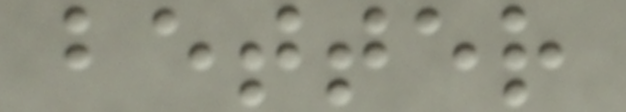better
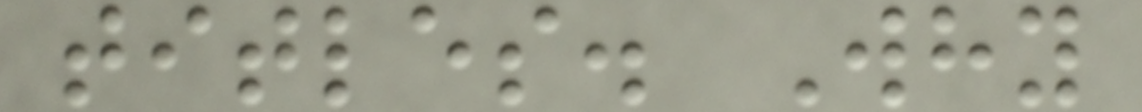titles. Why
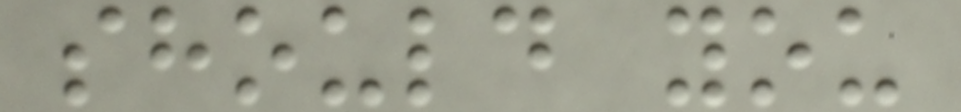should you
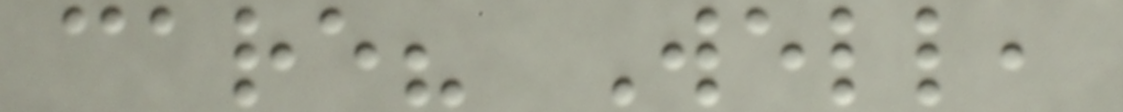care? Well,
